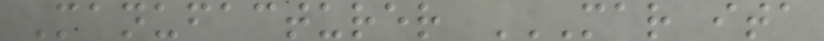Manufacturer MAR ITA
